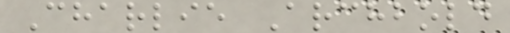Charlie Archbold
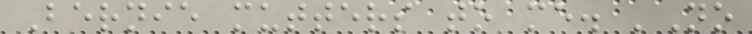Bernie mutters to me. 'No
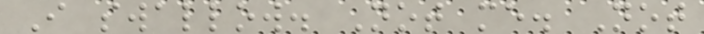I swallow. Not me. Not
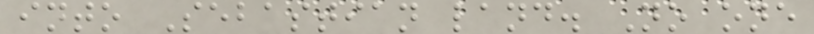into Sebastian land. No one
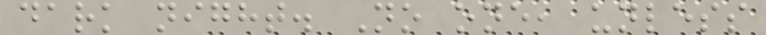dark night. No one, unless
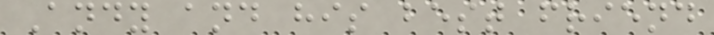Andy and his best friend
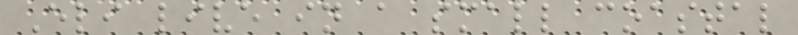Eli live in a small coastal
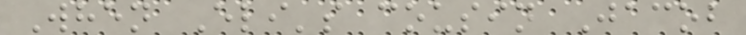When Eli's cousin Jacob
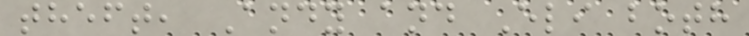theft, Andy and Eli both
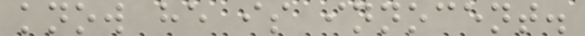know he is innocent.
